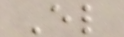El
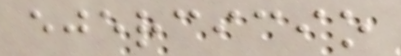ejercicio
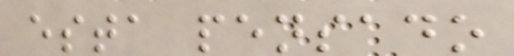esta pensado
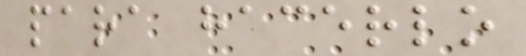para hacerlo
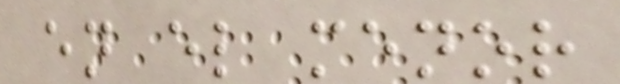en el menor
